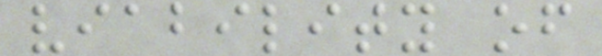viability of
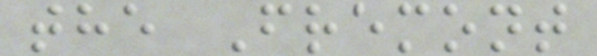the Fremont
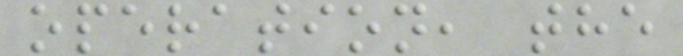operation, the
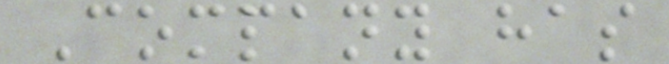Company has
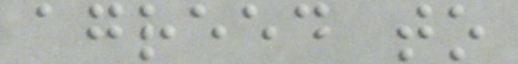agreed to
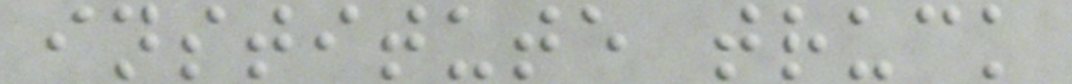institute truck
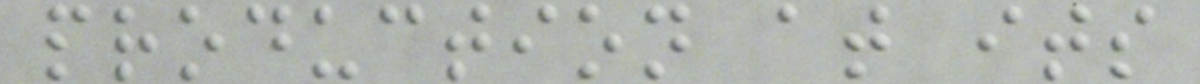production at its
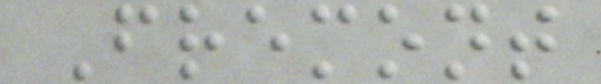Fremont
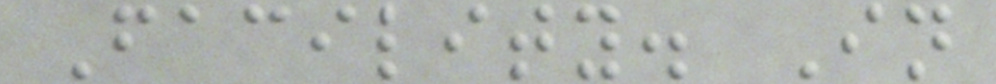Facility. In
